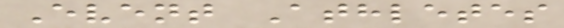Event Athletes
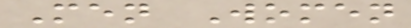Men Women
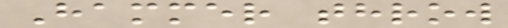Hammer throw
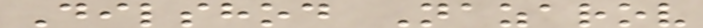Dilshod Nazarov
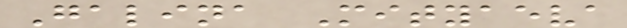Galina Mityaeva
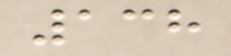138
